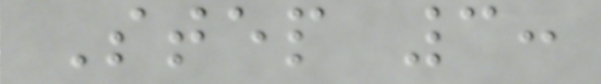Step 3:
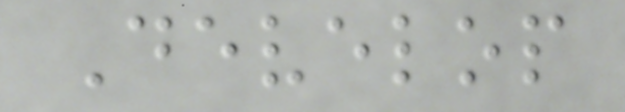Develop
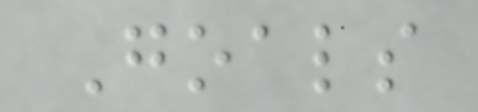Goals
